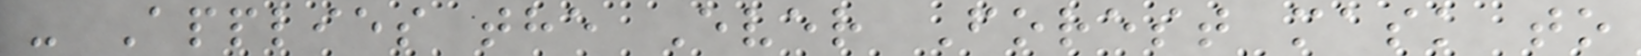- Applies the Ever Forest mask to
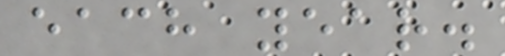each year.
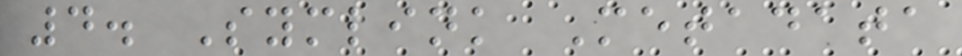4. Symlink Metadata
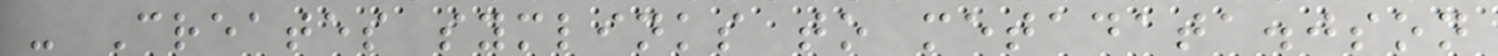- Creates symlinks to metadata.json
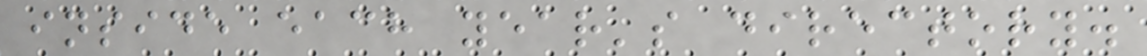inside each year's directory.
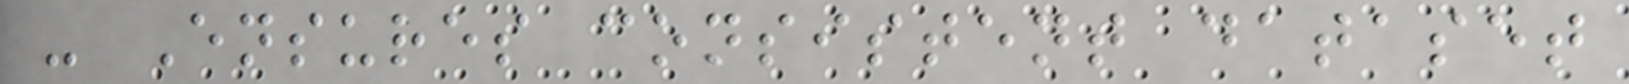- Ensures consistent dataset
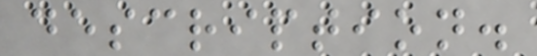description.
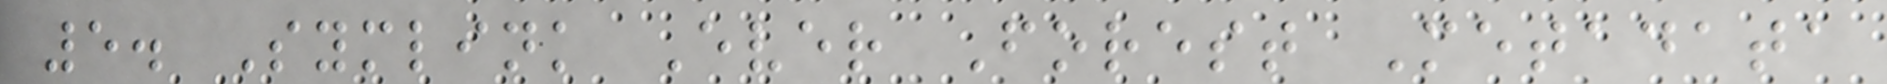5. Symlink Ever Forest Metadata
